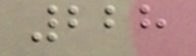228
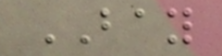BAY
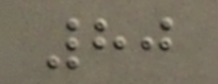80
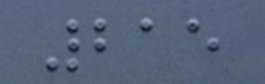215
